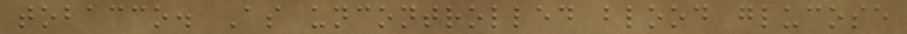tobacco. As uncontrolled blood glucose
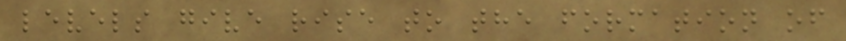levels give rise to the formation of
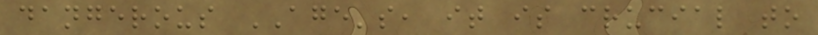dangerous AGE's, it is crucial to
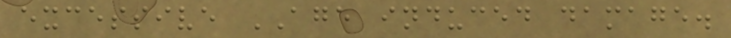excessive AGE induced damage.
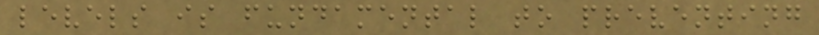levels is fundamental to preventing
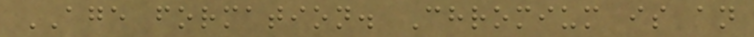AGE formation. Chromium is an
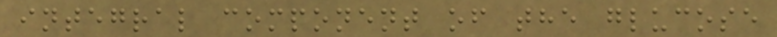integral component of the glucose
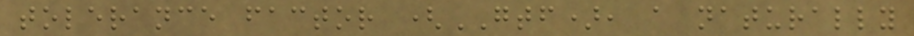tolerance factor (GTF), a naturally
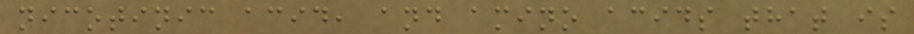nicotinic acid, and amino acids that is
